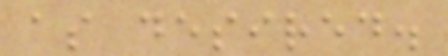as desired.
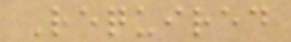Required
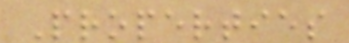Properties
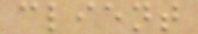client
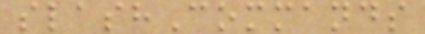slashCommands
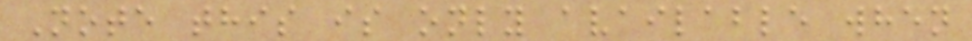Note this is only available when
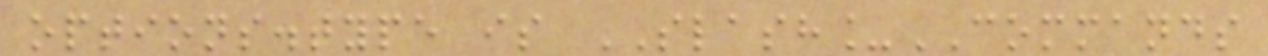options.type is SLASH_COMMANDS
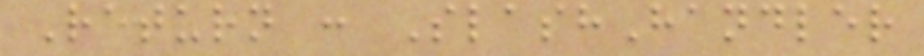Return : SlashHandler
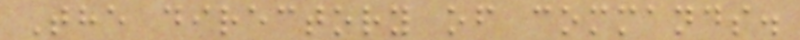The directory of commands.
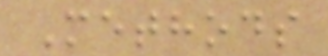Methods
